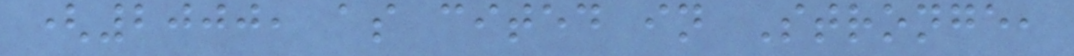(2000, as cited in Stronge,
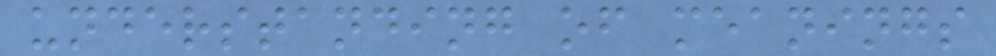understanding of meanings
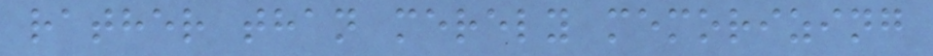rather than merely memorizing
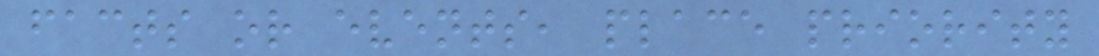facts or events, place priority
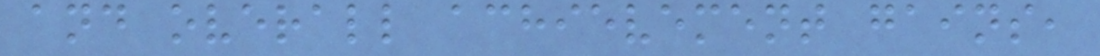and overall achievement gains,
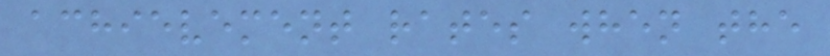achievement rates when the
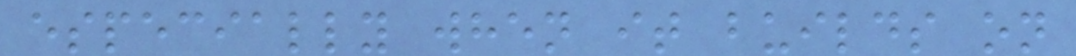especially when it builds on
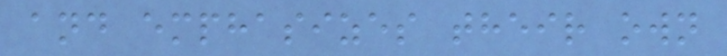and emphasizes their own
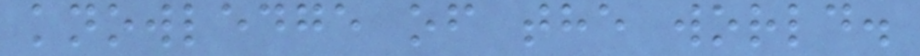knowledge of the world.
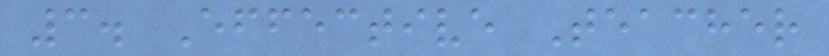3. Effective Teacher
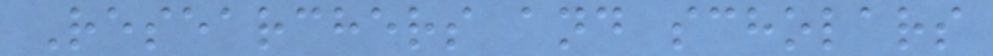Researchers and scholars
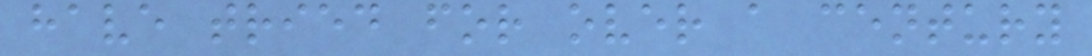have tried for over a century
